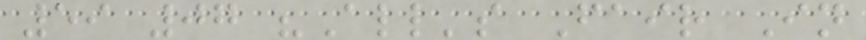59 07 "All's Fair In
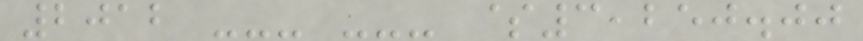2012 --- --- $3,250.00
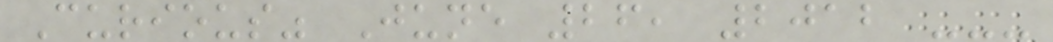Curious" June 26, 2012 ---
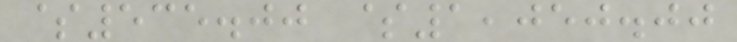$535.00 $1,050.00
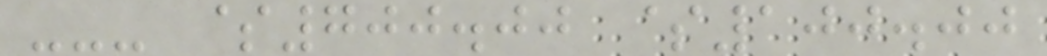--- $700.00 $100.00
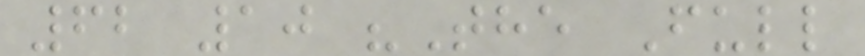62 10 "The Full
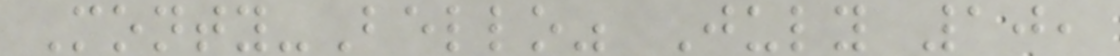Monty-Bello" July 10,
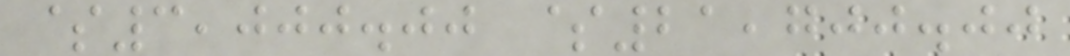$3,000.00 $21,700.00
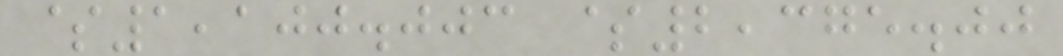$1,100.003 $2,375.00
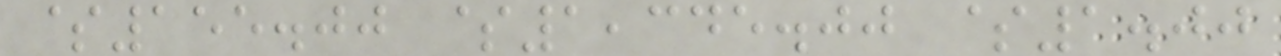$155.00 $1,345.00 $1.00
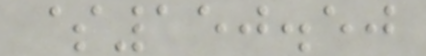$150.50
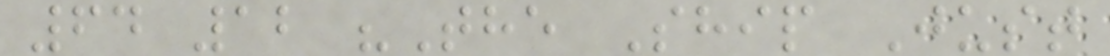64 12 "The Ship Just
